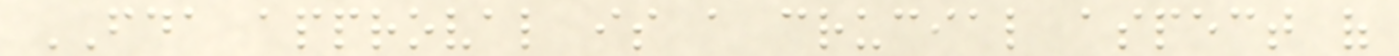FDA approval is a crucial aspect of
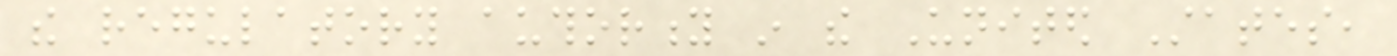the regulatory authority in the United States,
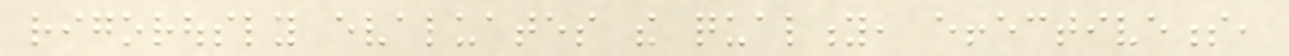rigorously evaluates the quality, effectiveness,
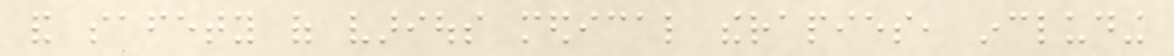and safety of various medical therapies, including
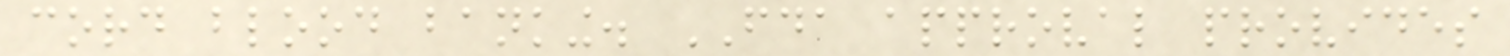cord blood banking. FDA approval provides
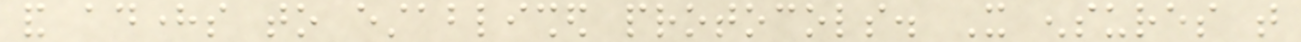and adheres to established protocols. It ensures that
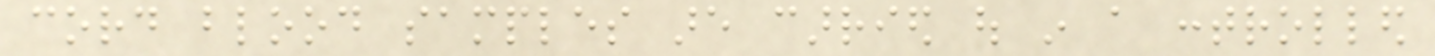cord blood samples are carried out in a controlled
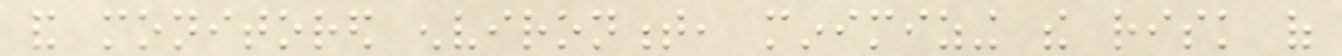and monitored environment, minimizing the risk of
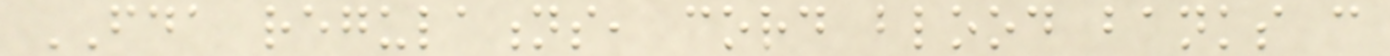FDA regulations, cord blood banks can
